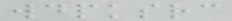wdpksrc
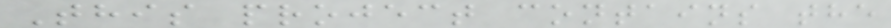This project contains the
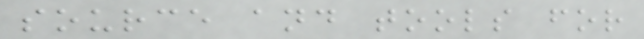source and tools for
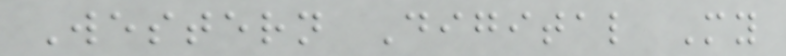Western Digital My
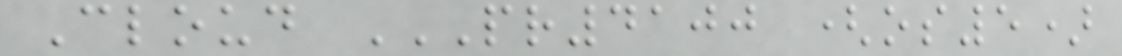Cloud PR4100 (OS5)
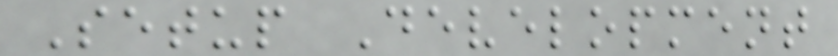Setup Development
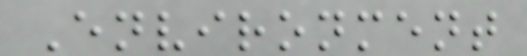Environment
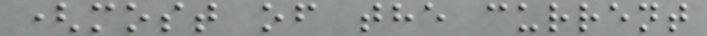(most of the current
